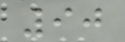90
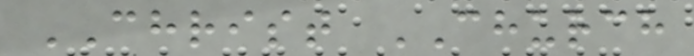CHRIST CHURCH
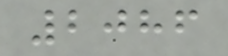2086
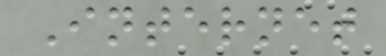Internet
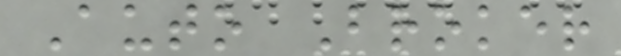Auto Broker
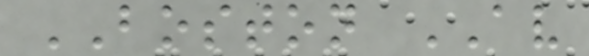BOSTON AV
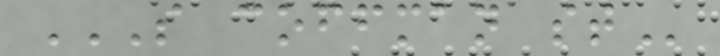S COFFMAN ST
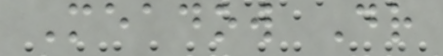Meadow Dr
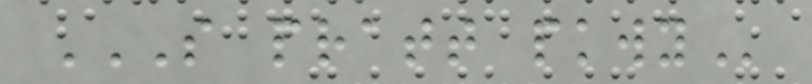S PRATT PKWY
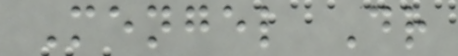Mengel Dr
